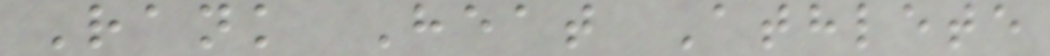Rank Heat Athlete
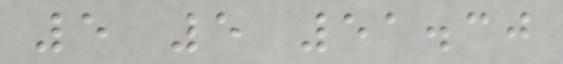5 5 51.30
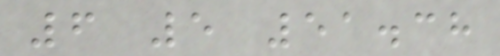6 5 51.38
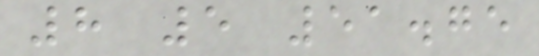8 5 51.75
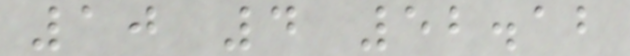10 4 52.12
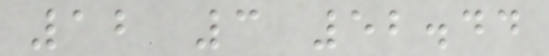12 3 52.44
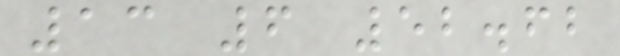13 6 52.62
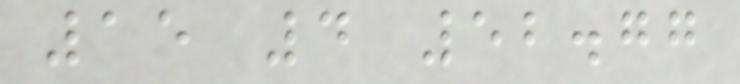15 4 52.77
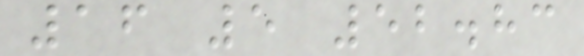16 5 52.83
